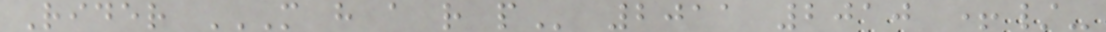Rider M H A R P 2011 2010 +/-
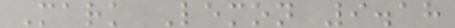Mark Lemon 9.18
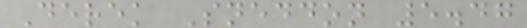Derek Sneddon 5.47
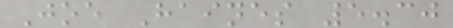Joe Haines 5.30
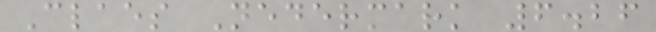Claes Nedermark 6.26
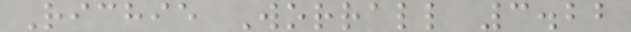Richie Worrall 3.22
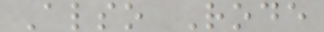Also Rode
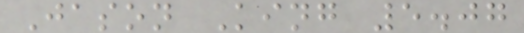Jason King 5.07
